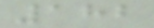182
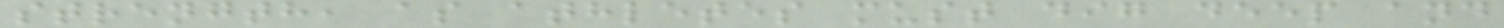strength, as athletes must dig deep and
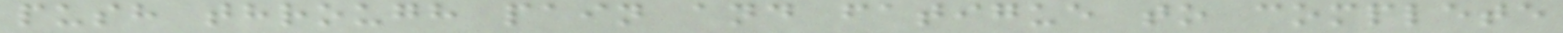push through pain and fatigue to complete
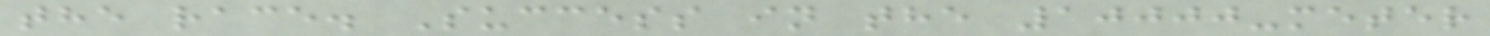the race. Success in the 10000-meter
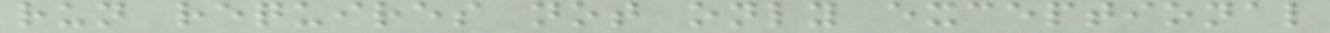run requires not only exceptional
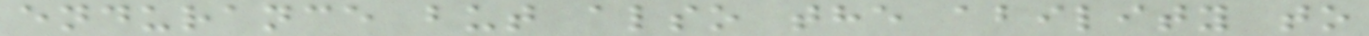endurance but also the ability to
